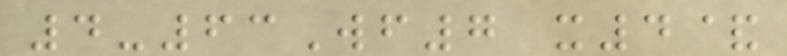4-63Wf7 x4&
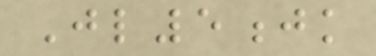Jl5jk
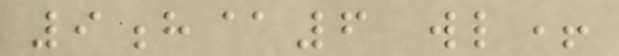9h@6 wl+
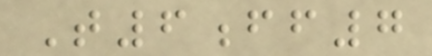T6ff7
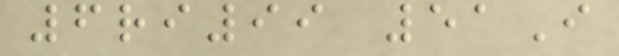6ri99 51I
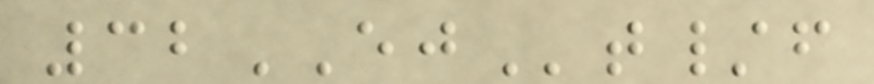32EJt/f
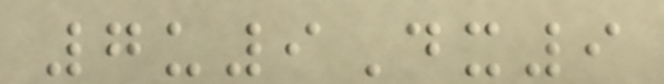7u9Dx9
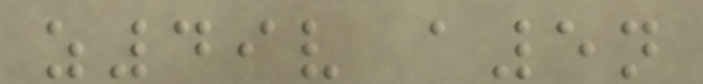z49v a5n
